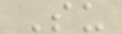Su
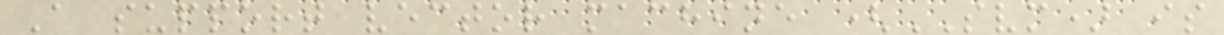A support vector machine (SVM) is
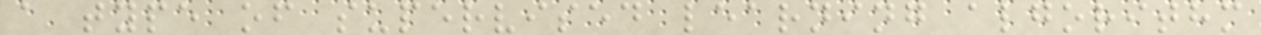a type of supervised learning algorithm
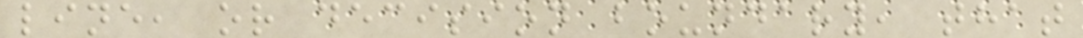line, or decision boundary, that
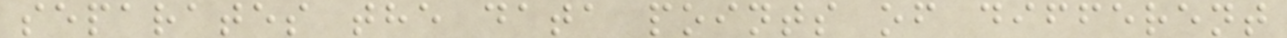separates the data points of different
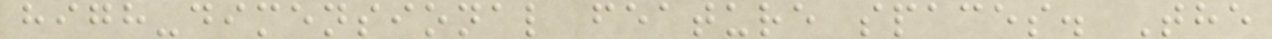high-dimensional feature spaces. The
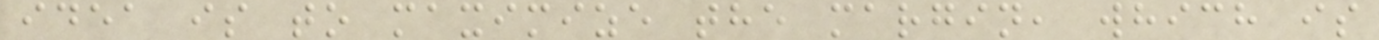idea is to maximize the margin, which is
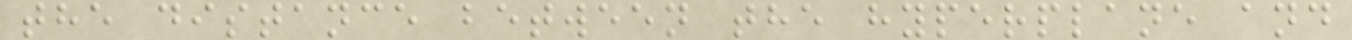the distance between the hyperplane and
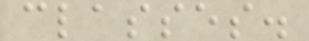classes.
